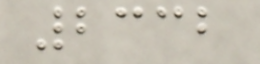2332
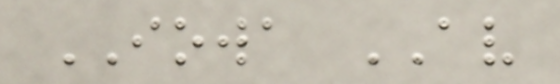IOWA AV
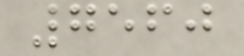7560
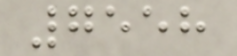7558
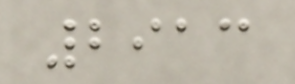2913
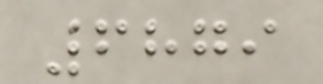6879
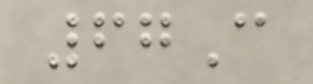67C
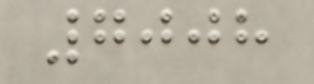7008
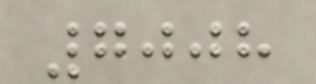7008
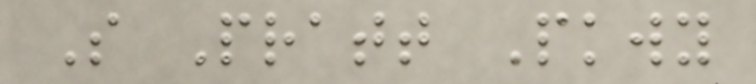S Pratt Pkwy
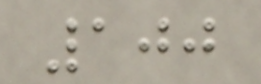100
